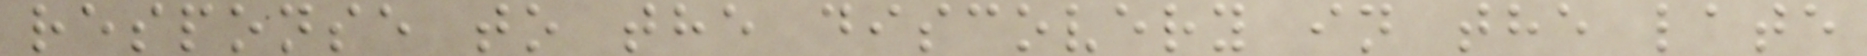response to the discovery in the late
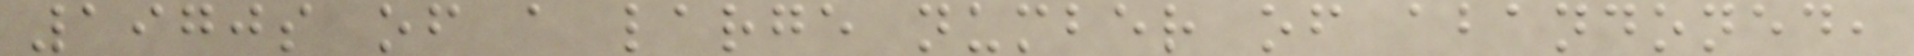1970s of a large number of abandoned,
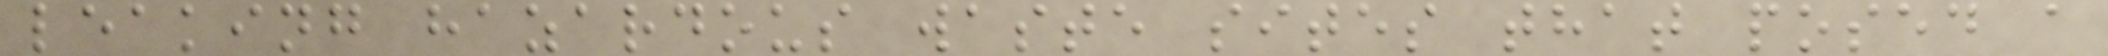leaking hazardous waste sites that posed a
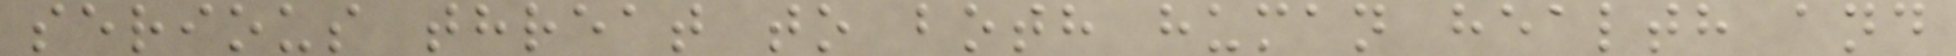serious threat to both human health and
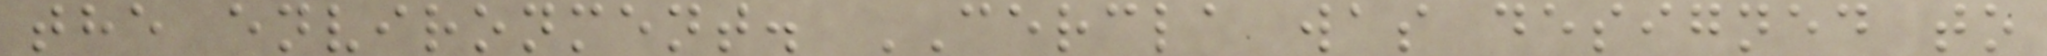the environment. CERCLA was designed to
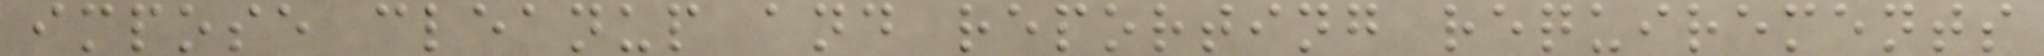impose cleanup and reporting requirements
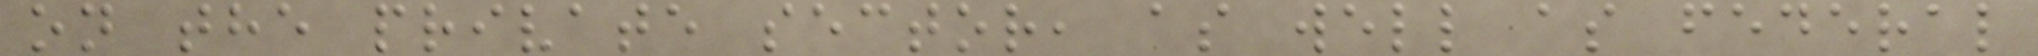on the private sector, as well as federal
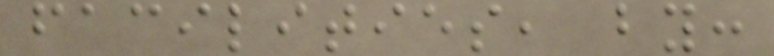facilities, by:
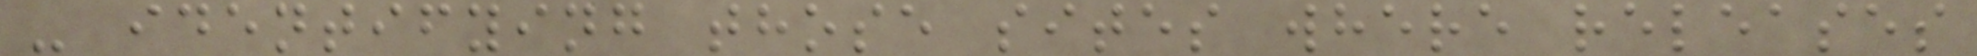- identifying those sites where releases
